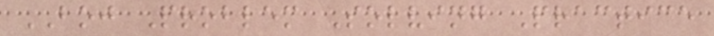BOJ Problem Solving Practice
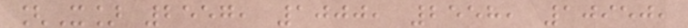[X] 2557, 1000, 2558, 10950,
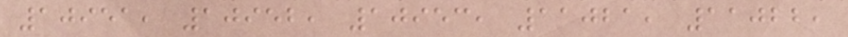10951, 10952, 10953, 11021, 11022,
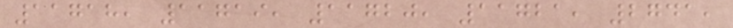11718, 11719, 11720, 11721, 2741,
